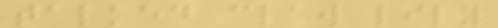talked claw lily
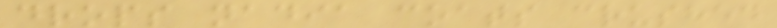drops nadia coats crushed
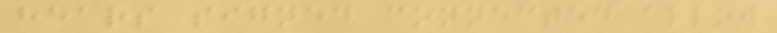hears signed connected allow
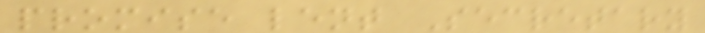promise lent Secretary
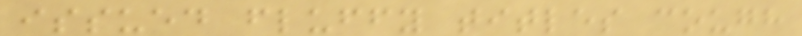issued fluffy titles cough
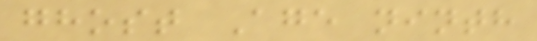ghost Age ninth
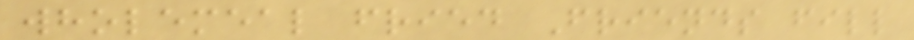wholemeal fried Friends fill
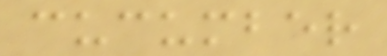cucumber
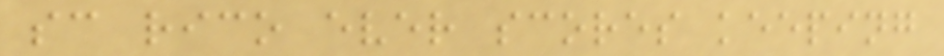sc rico ever scores keeping
